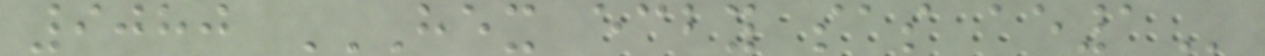9080 HEX ECBY SAS AE1
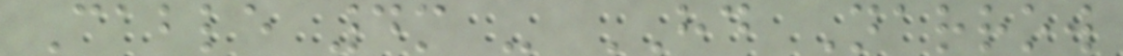Cable 4m - HD Narrow
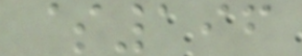$196
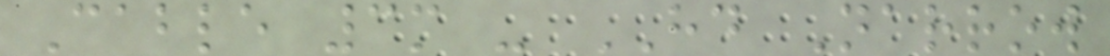Cable 3m - HD Narrow
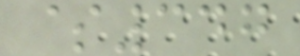$347
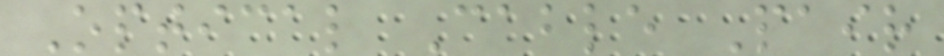Optical Cable Pair
